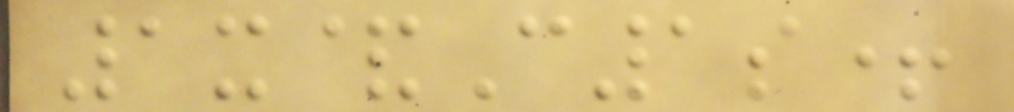1x&C1s+
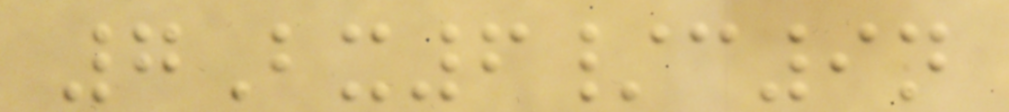7Bx6/c9n
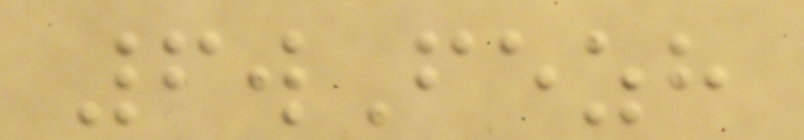6wFezh
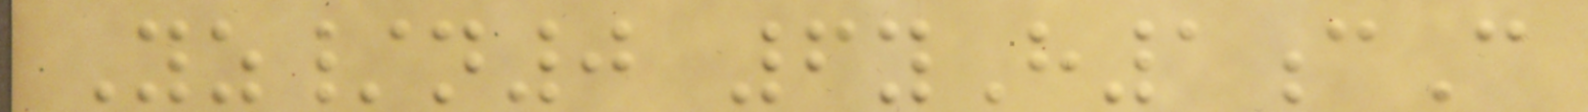Yz/n0 6yH1cC
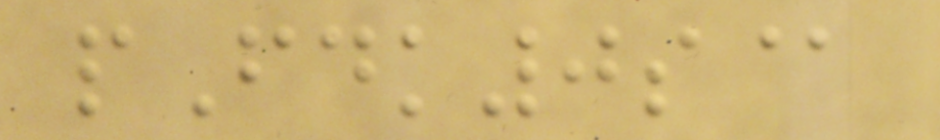pFdk0s@
